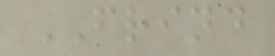FRIND
